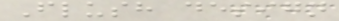Flush design
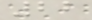22
